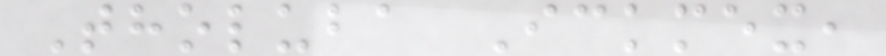Tholuba Ickmex,
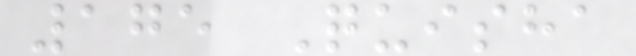175 Quisha
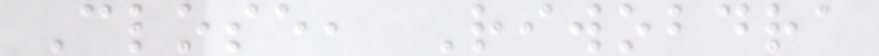Close, Riwobdra
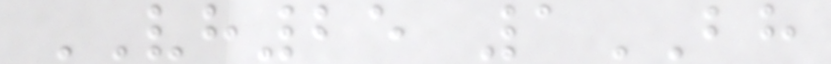VH25 1BH
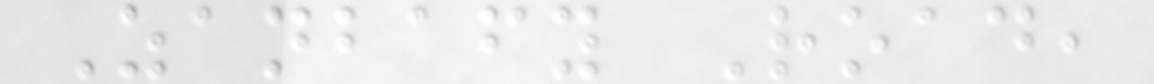Zanbafy Road,
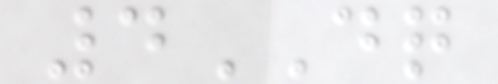4DQ
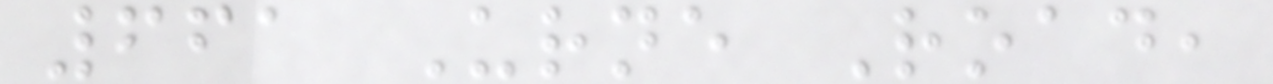661 Urne Road,
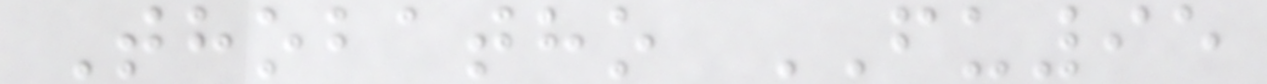Thobatho FU95
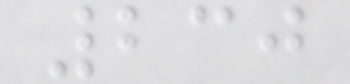230
